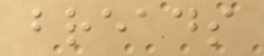breads
